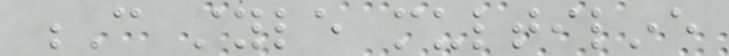C style multiline
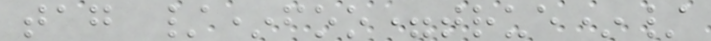tag /*foo=true*/
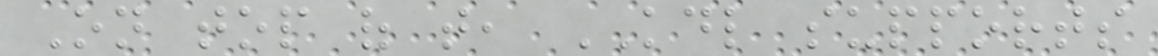On top of that, KDL supports
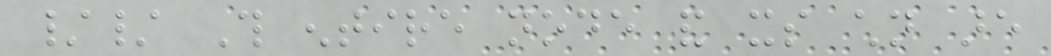// This entire node and its children are
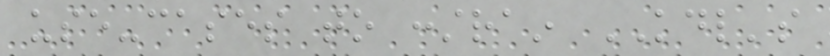use-cases to constrain KDL's
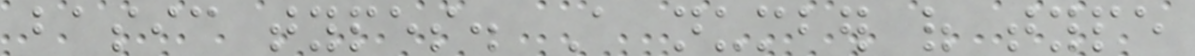basic types. A number of type
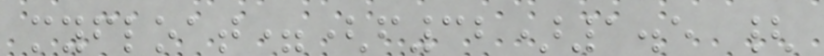myfloat=(f32)1.5 {
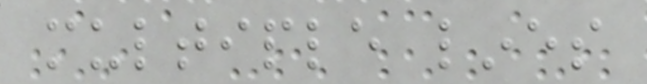multiple lines
